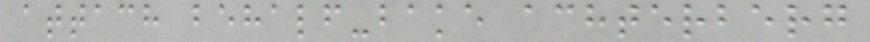attach behalf-bake achterberg
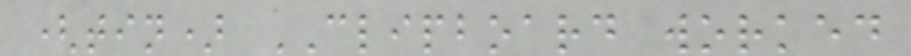(tin) CLIPBOARD worked
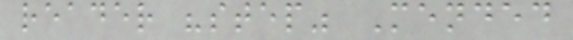reader "step" Mended
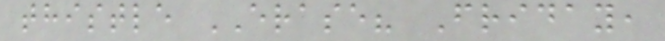thistle ERASE? Friday,
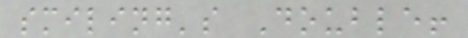smiling's Double!
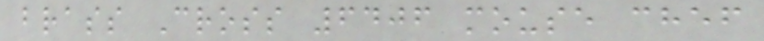brass Cross 6406 mouse chef
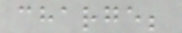charge;
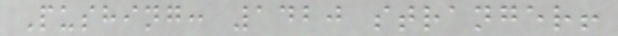Pushing: 1420 stranger!
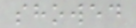showed
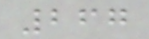267
